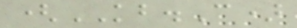(KB.C)
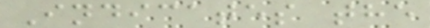Indicates the
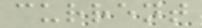current
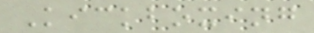Kickboxing
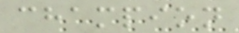champion
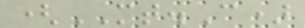(MT.C)
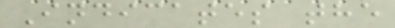Indicates the
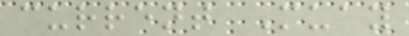current Muay
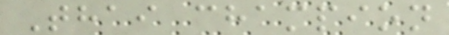Thai champion
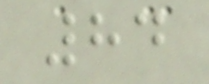84
